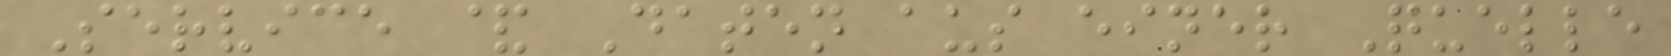Service & Daten aus einer Quelle
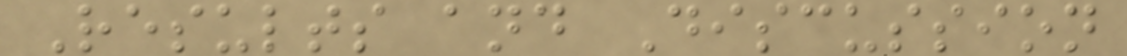Results and Discussion
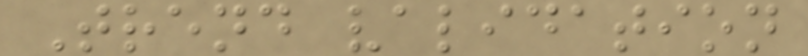Trend validation
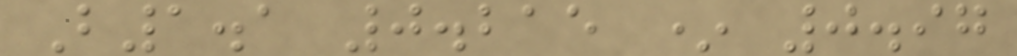B1.1 0.215 * 0.97
